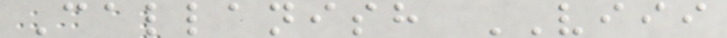Callanish VIII
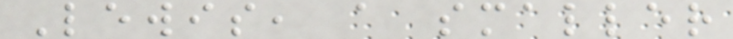Lewis, a smaller
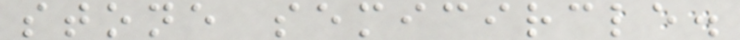stone semicircle.
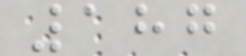187
